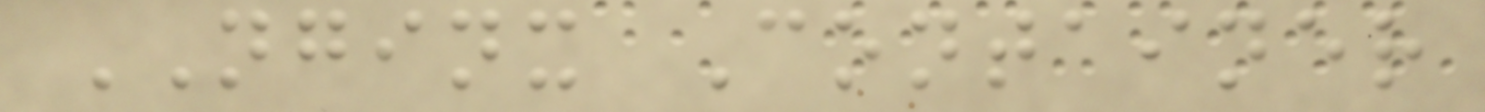NGINX Container
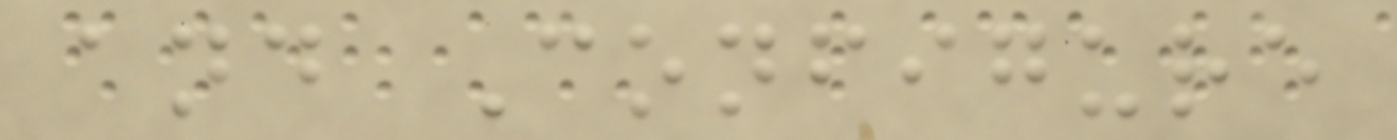and Configure
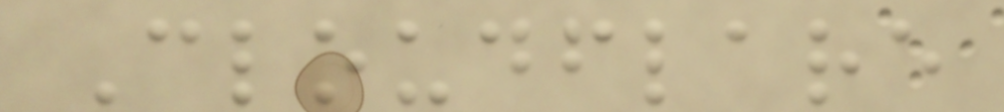Cloudflare
